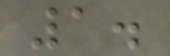1.
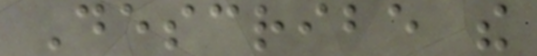Describe the
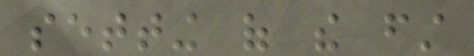setting of the first
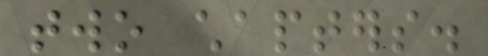two chapters.
